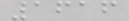1616
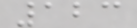123
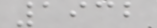1932
